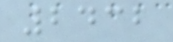2432
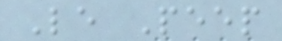Le Peep
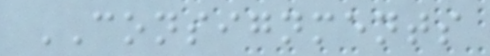CONSIGNMENTS
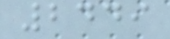2449
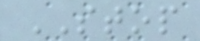STOP
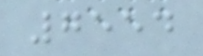7554
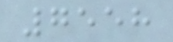7558
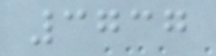3737
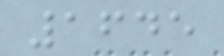1645
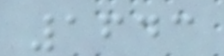1643
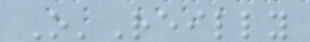O'Reilly
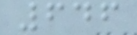646
